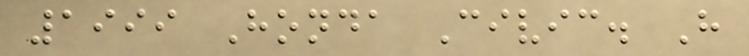1999 Honda Civic. Have
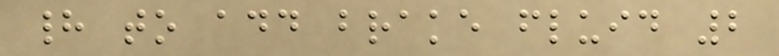had to add brake fluid 2
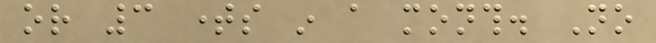or 3 times in a month. No
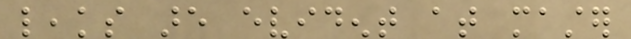leaks are evident at master
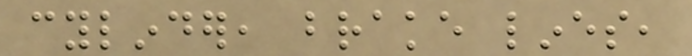cylinder, brake lines,
